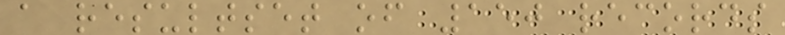a resultset of 150 records
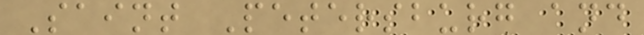Saint Petersburg and
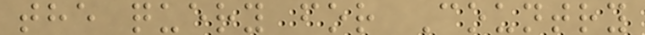the query for Country
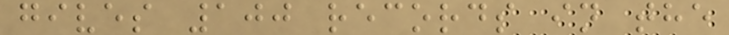gives 100 records in the
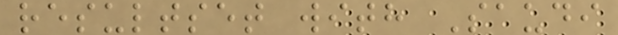resultset with Saudi
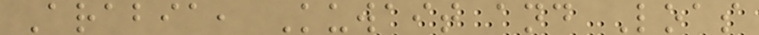Arabia, Kuwait and Loas
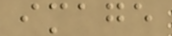image
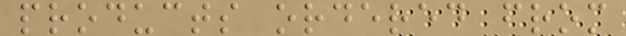products ordered from
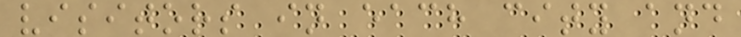visitors in each city and
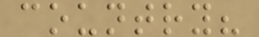country?
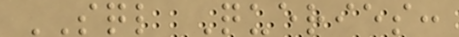SQL Queries:
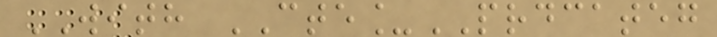WITH CTE_PRDCATEG
